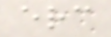erc
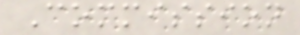Commission
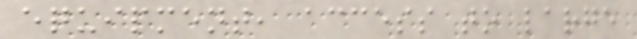equipment, access to large
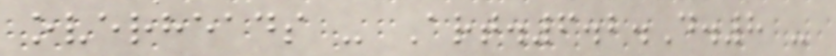overheads - Art.6.2.D.8 -
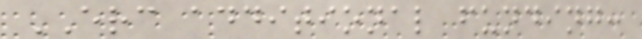ERC additional funding:
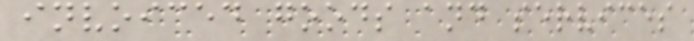invoiced goods and services
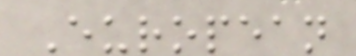European
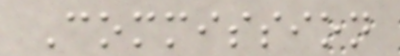Commission
